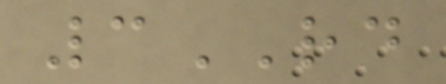3RD
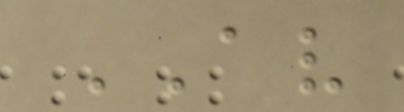AV
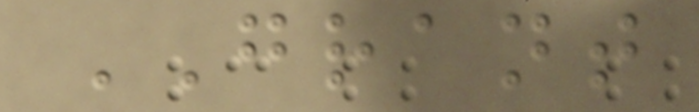GRANT
